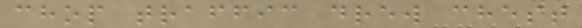chop traffic drew chest
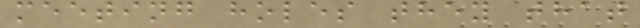meeting holes they that
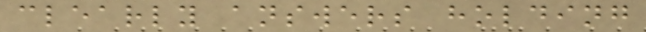clearly answers holding
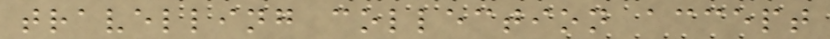travelling collection accept
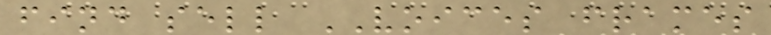find sell VOICES frames
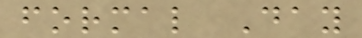formal Day
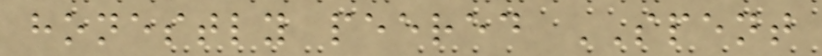honestly peered SPENT
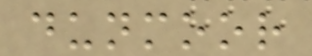dunmoor
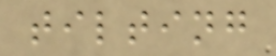tilting
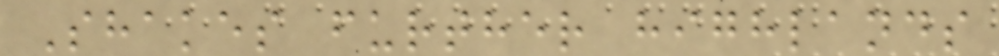Shakes further highlands
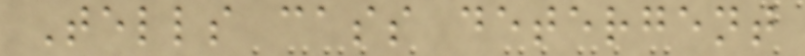Tells cass detergent
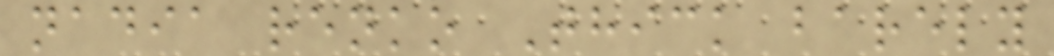nadia renko Thick barely
